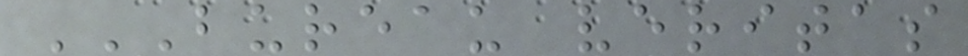BUREAU VERITAS
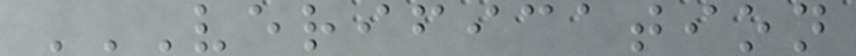VERIFICATION
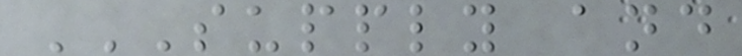SUPPLY AND
